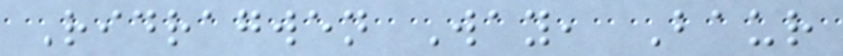Ridragwen Way, Baur
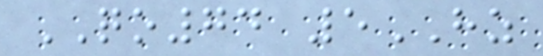QO74 5HZ
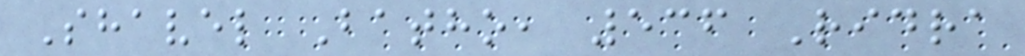Shavel Batho, 536 Ridra
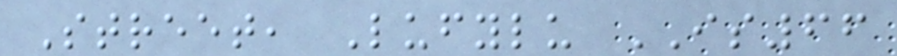Street, Lufylu IS66
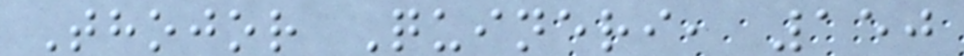Thojor Quineri, 150
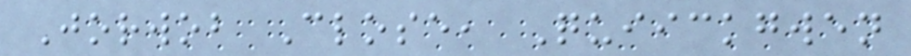Jorwob Close, Quiickgwen
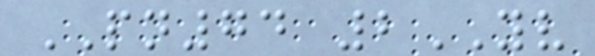PN74 2YV
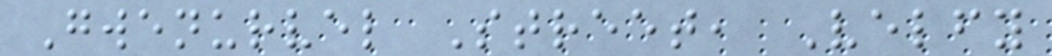Gwenurvel Street, Velfy
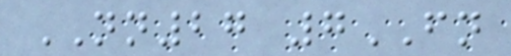NN27 7FN
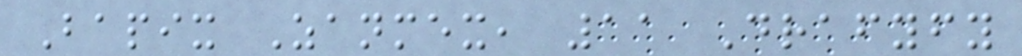Bapix Zanmex, 11 Drafyfy
